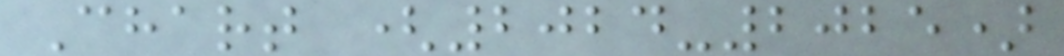Chart (2024-2025)
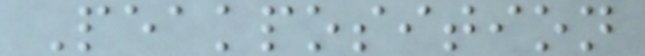Peakposition
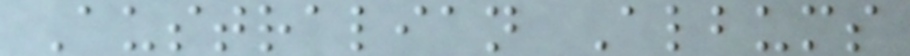Australian Albums
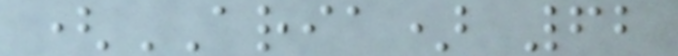(ARIA) 62
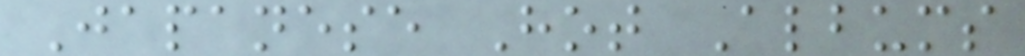Japanese Hot Albums
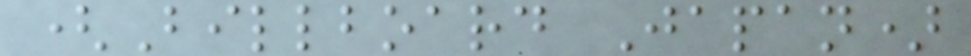(Billboard Japan)
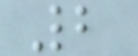2
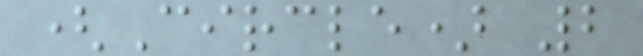(Circle) 2
